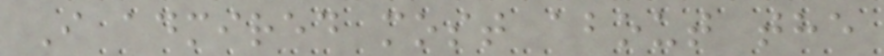I admired most about the
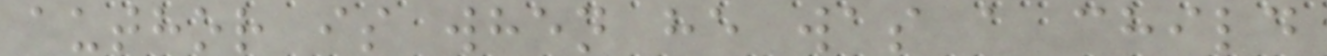author is when he was a child
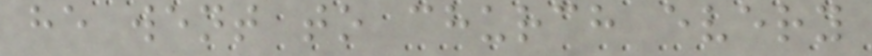he went to church every
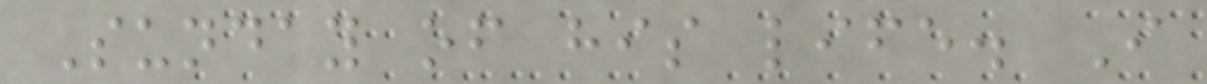Sunday of his life. I
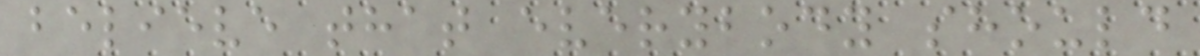believe that everybody should
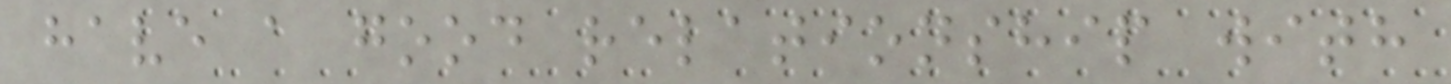have a good relationship with
